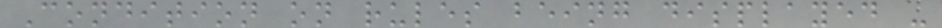Condition on rules being displayed -
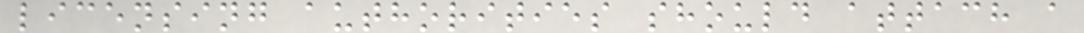licensing authorities should attach a
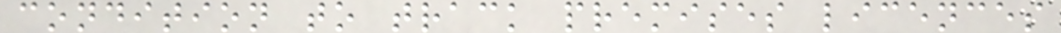condition to track premises licences
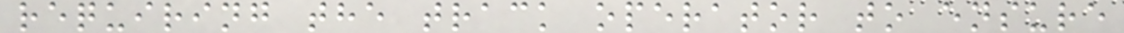requiring the track operator to ensure
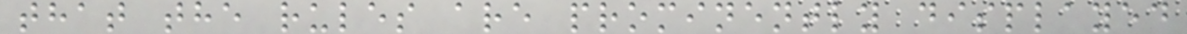that the rules are prominently displayed
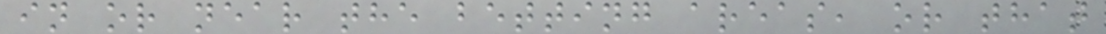in or near the betting areas, or that
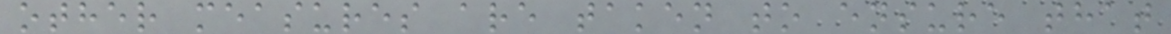other measures are taken to ensure that
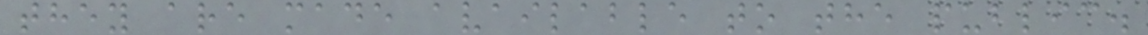they are made available to the public.
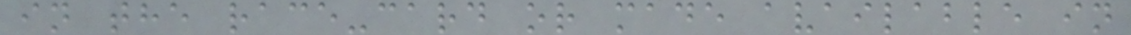in the race-card or made available in
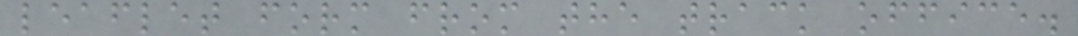leaflet form from the track office.
